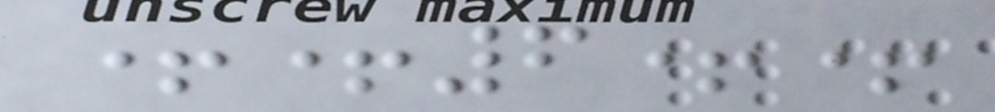++6++
